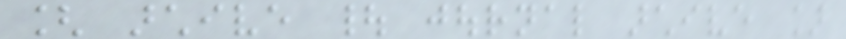[ archive | journal archive ]
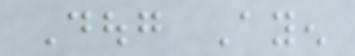Doug Ayen
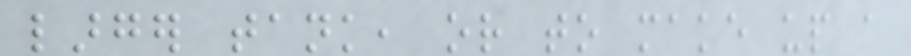larger tank, or to make up a
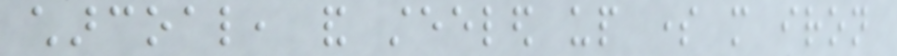charcoal, and steeled up some more iron
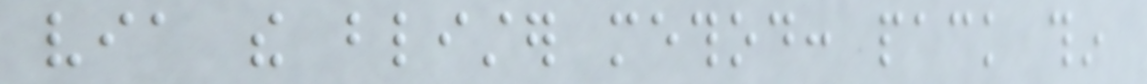via the blister method: pack thin
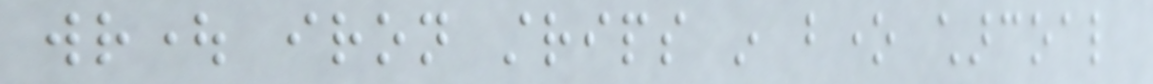wrought iron strips in bone charcoal
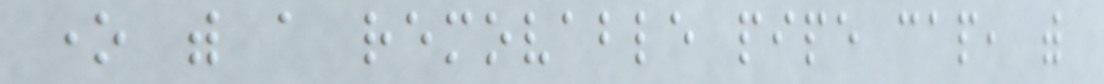one with a removable pipe cap, with
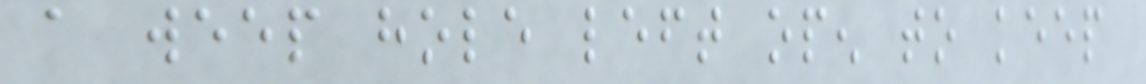a weep hole left open to keep
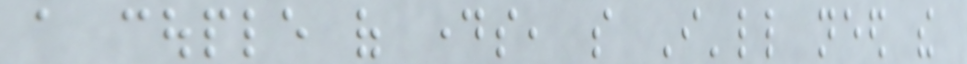a couple of days, so I'll need the
